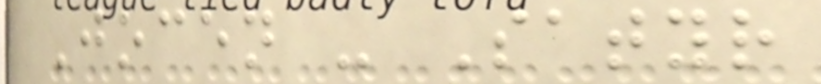Jocen - Satyr
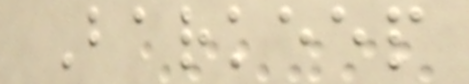Barkeep
